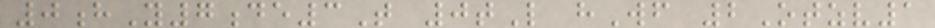0hY7de3T 0tL hWf 2Otzv1
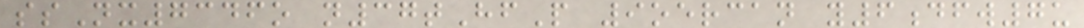ssNx7346o n37tHfP 9oercan y6dfw7u
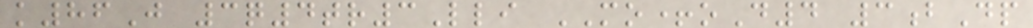k86J 3q4tr3Lli MO+oD4 3bDp
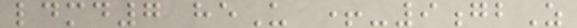ldmd7 heU +-9gbZ
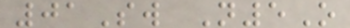01Sw N5O
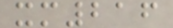xm216
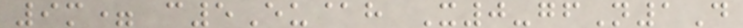9m= c5Eu@h X0-gfN1D
